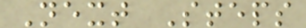Next Steps
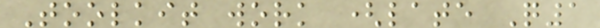Toolkit work (late Q1
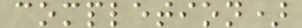completion)
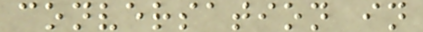conversation in
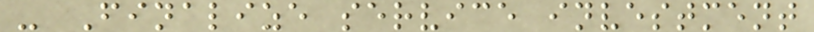- Finalize service investment
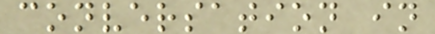conversation in
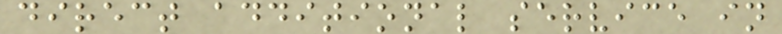direct additional service in
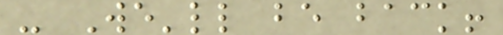- We'll be back!
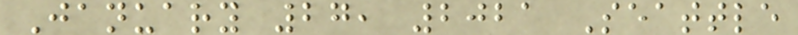January 27, 2021 Seattle
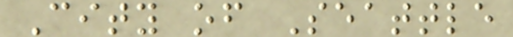City of Seattle
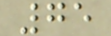75
